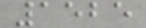1525
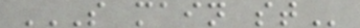S MAIN ST
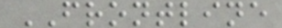FRONTLINE
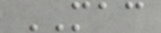MAC
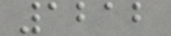1212
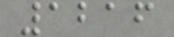1216
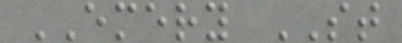EMERY ST
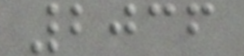2036
